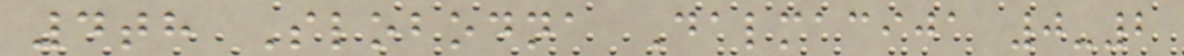4th Slobodna Dalmacija 0-2
